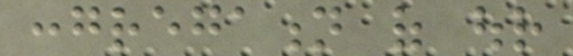congregation of our
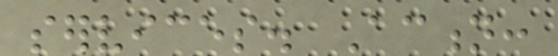services. Action:
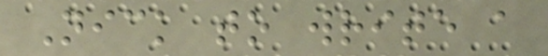Nick to write a
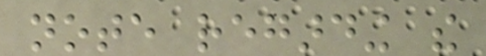note regarding the
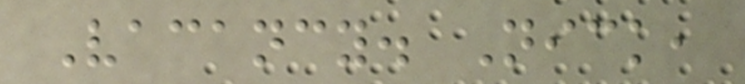Vacancy. Nick,
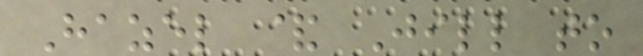Hazel & Jill to
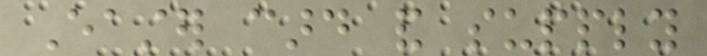Easter card and supply
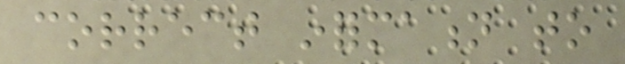correct information to
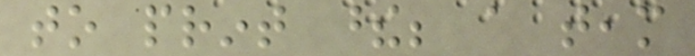to print these; a team
